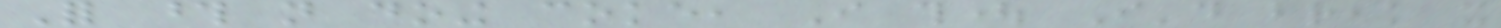For those not doing coke, I thought I'd break it
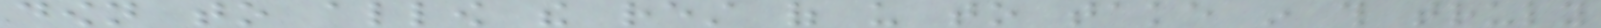down to allow the rest of us to take in this truly
